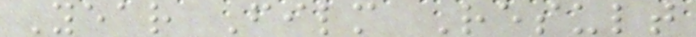Year Film Result
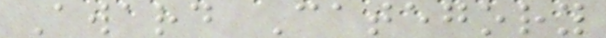Award Category
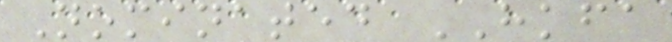Nominated HKFA
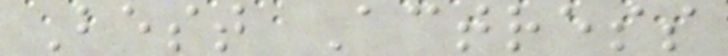Best Actress
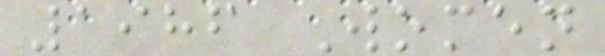1986 Women
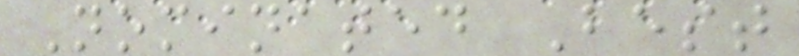Nominated Best
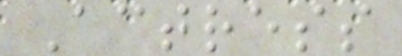Actress
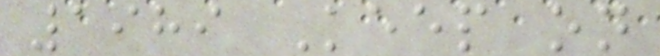1989 Keep on
